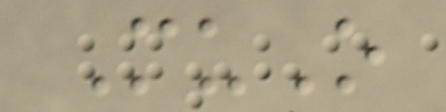MuO
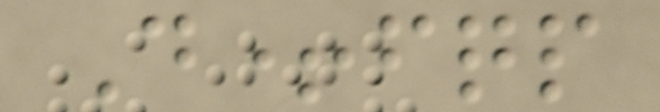D+fqp
